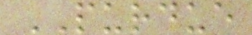PURDUE
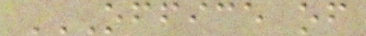OFFICE OF
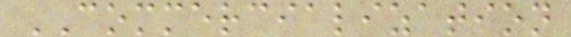COMMERCIALIZATION
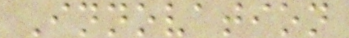Innovation
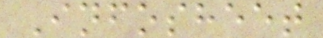Infosheet
